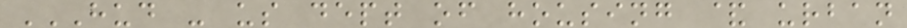HUD - US DEPT OF HOUSING & URBAN
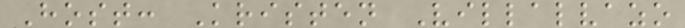Host: Kristen Villalvazo
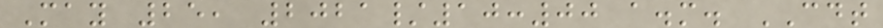May 25, 2021/10:00 a.m. CDT
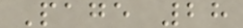Page 28
